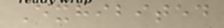Exhibited
